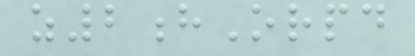z2hOrpd
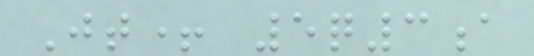Jt+ 5q3a
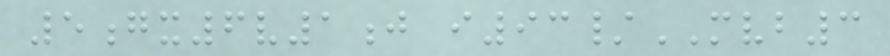5gx6v1j i93/MVB3
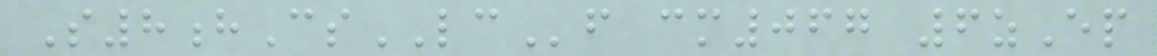S8hCsLCf cm067 6zEp
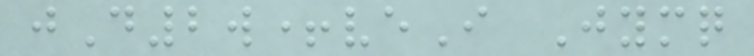jD2w+veI Jymq
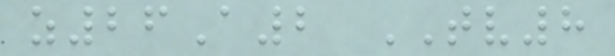z26A2 TV8
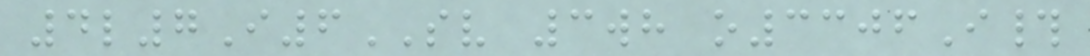4l7I6SV 3wh o3306I#
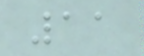11
